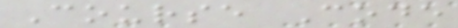Course Code
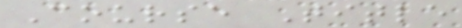Course Title
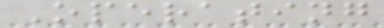Operating
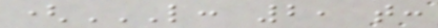(L: 2, T:
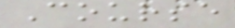Course
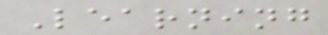Learning
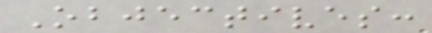Objectives:
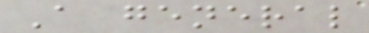A general
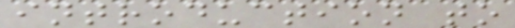introduction to
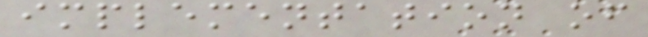implementation of
